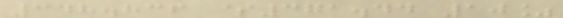348.836 $371.44 10%
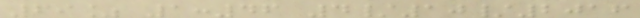69% 1:46 4/10/2016
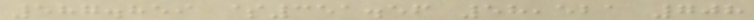587.859 $351.56 58,521 708
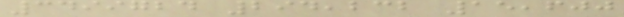3499724 294,232 15,600
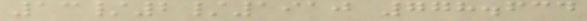13/2/1910 778.634
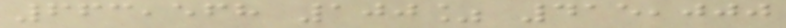663,568 100% 415,000
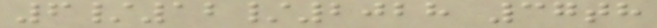6/12/2028 37th
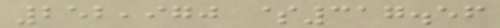252,970 $317.56
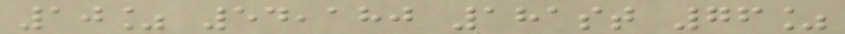10% 54,180 181st 76%
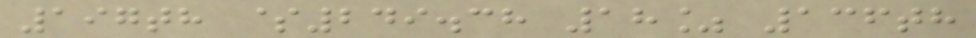197th $249.38 18% 136th
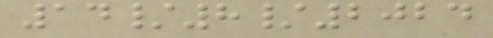14/8/2024
